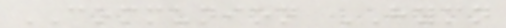COMMUNION HYMN
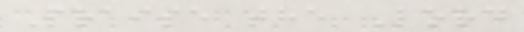Praise the Lord
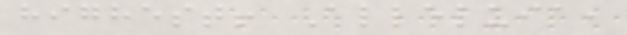highest! Alleluia,
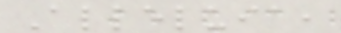Alleluia,
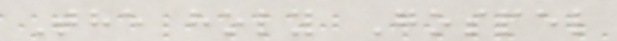The holy Gospel
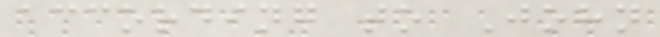according to John
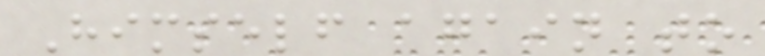Himself again to
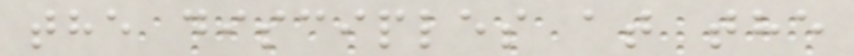the disciples at the
